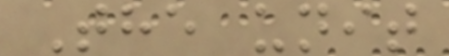The unit
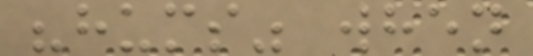"hums" when
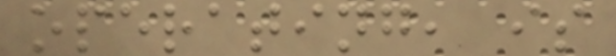operating, is
